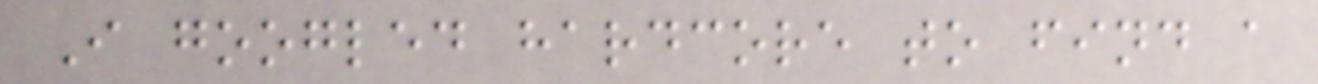I googled hardcore to find a
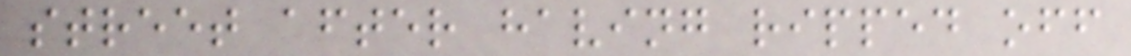street after having ripped off
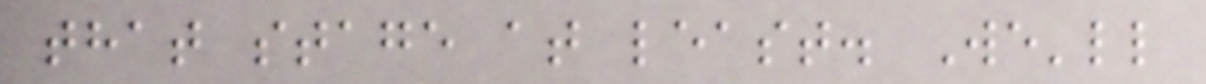that stage at least. We'll
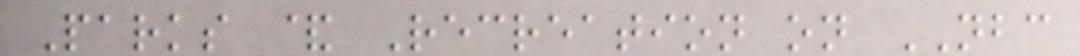Parks & Recreation on NBC
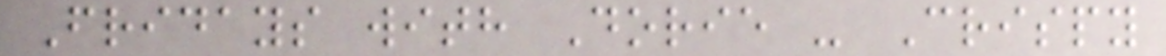Fridays with Dorie - Crispy
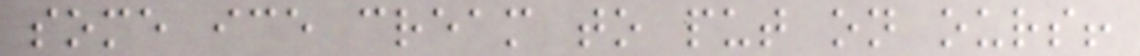some ice cream to put on ours!
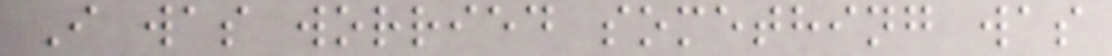I was worried something was
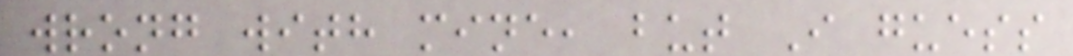wrong with mine, but I guess
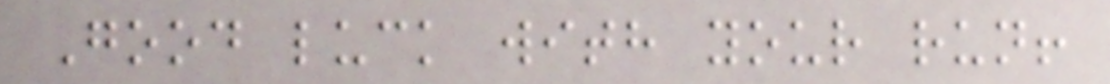Good luck with your run!
